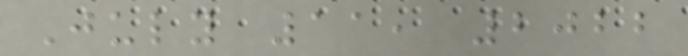July 11, 2022
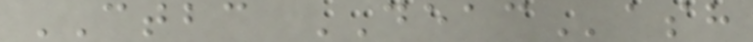CTBC DEACash
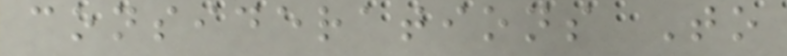considerations To
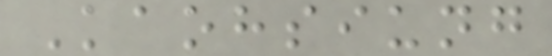Kaohsiung
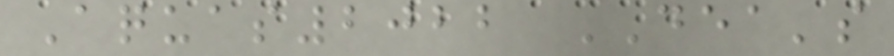Aquas2022 DEA's
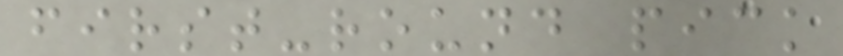first-round pick
